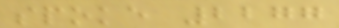spoke 2277
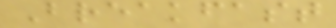Breakfast
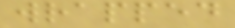wrapped
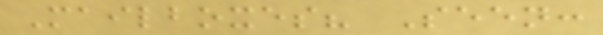Mailboxes? Seen:
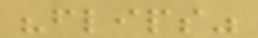"flips"
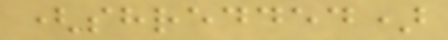(shredded)
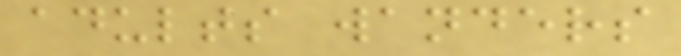adults wanders
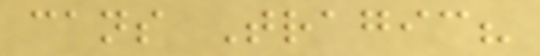cans Tragic?
